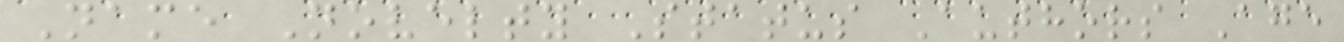Name Novelty Status Authors Age
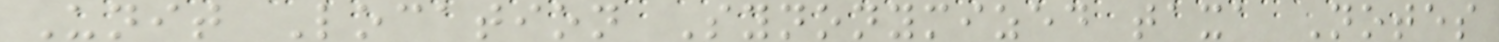Unit Location Synonymized taxa Notes
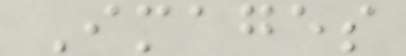Images
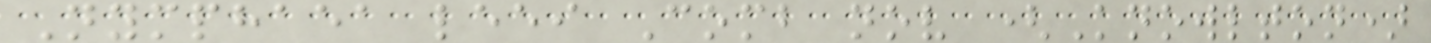Nymphaea leei Comb nov (Knowlton)
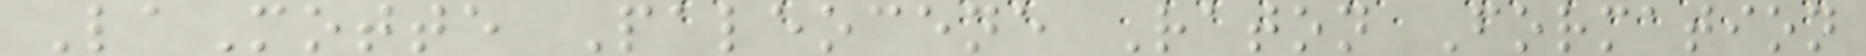LaMotte Paleocene Raton Formation
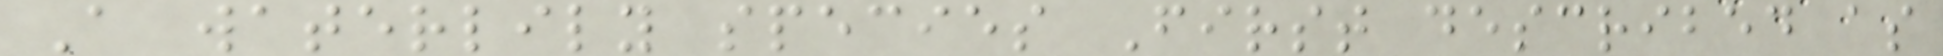A waterlily species First described as
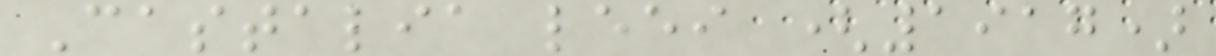Castalia leei (1917)
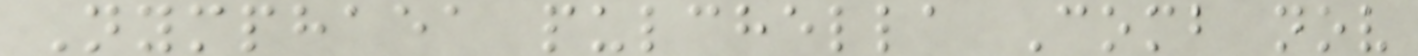Nymphaea pulchella Comb nov
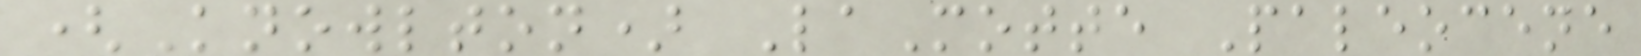(Knowlton) LaMotte Paleocene
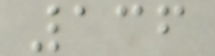136
